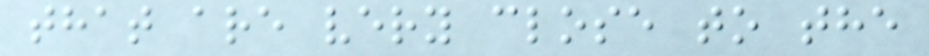that are very close to the
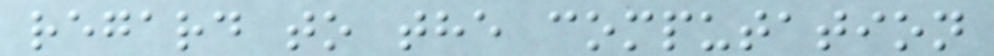regard to the computation
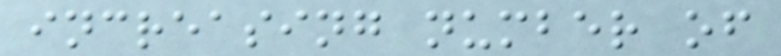increasing number of
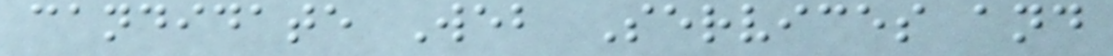candidate Web Services and
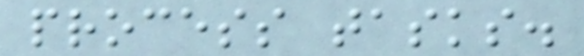process tasks.
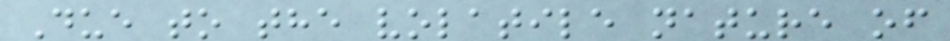Due to the volatile nature of
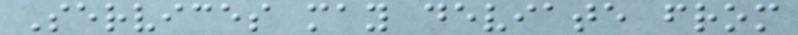Services may deviate from
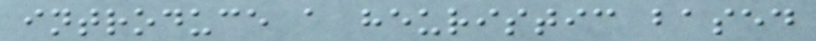introduce a heuristic based
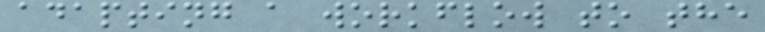adapting a workflow to the
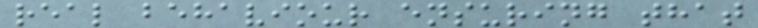real behaviour ensuring that
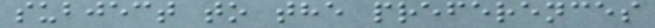subject to the preferences
